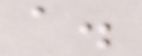a.
